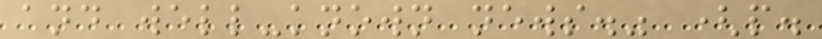and well-known news." (p.
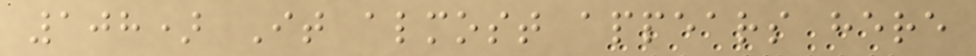108) It almost appears here
